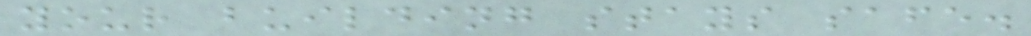your building stays safe.
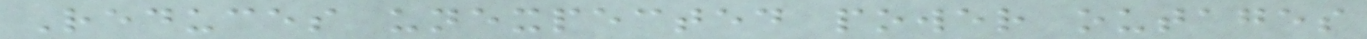Reduces unexpected power outages
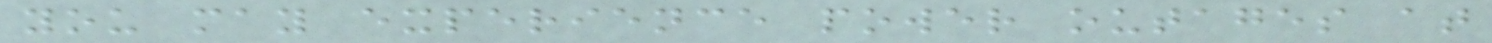you may experience power outages at
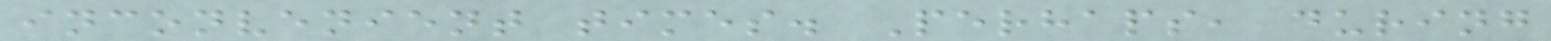inconvenient times. Perhaps, during
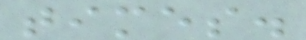times.
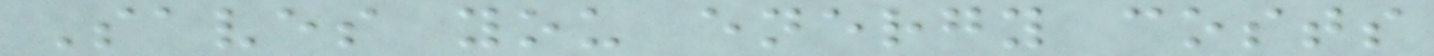Saves you energy costs
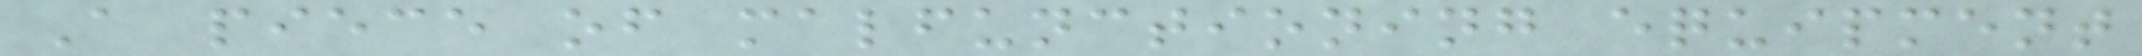A piece of malfunctioning equipment
